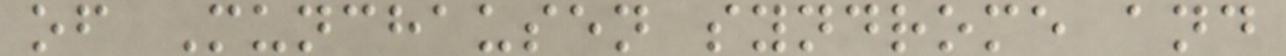of Munchausen syndrome and
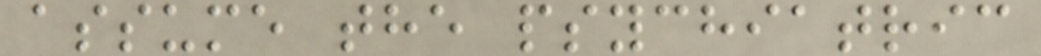assume the psychiatric
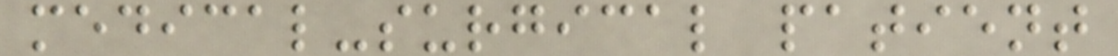medical-surgical patient
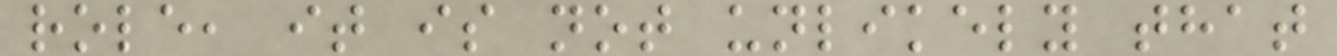role, it is not unlikely that
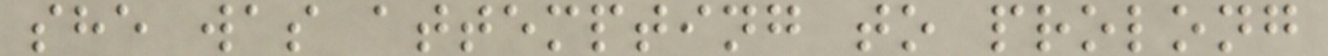she was attempting to prolong
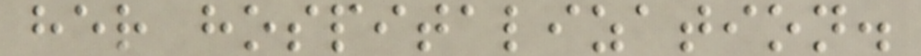her hospitalization.
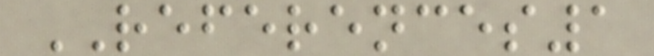REFERENCES1
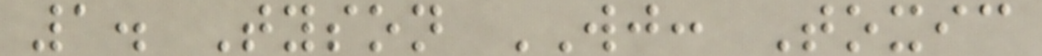1. Tyson WJ: Toxic
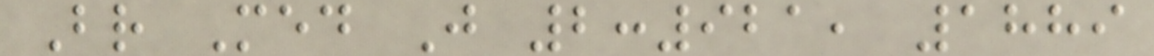Br Med J 2:921, 1889
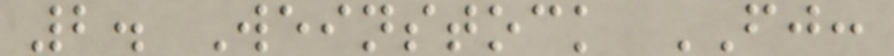2. Weinstock FJ:
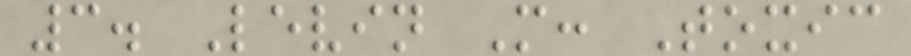3. Levin M: Toxic
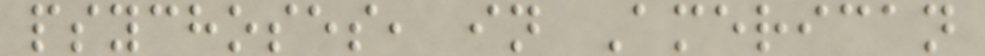psychoses, in American
